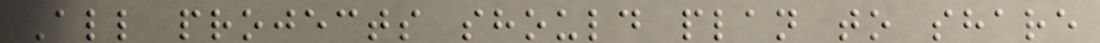All projects should plan to share
